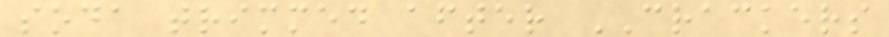soda trimmed after CRACKERS
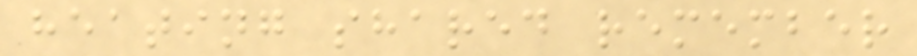heating shared remember
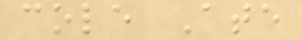cole Ate
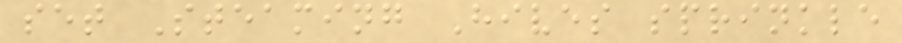set Steaming Hives sprinkle
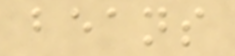beans
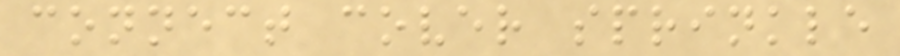connect cover sprinkle
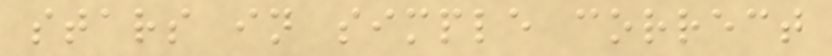stars in simple correct
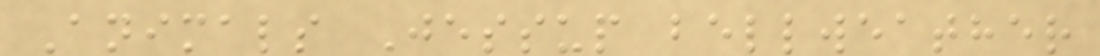Animals Jessup bellweather
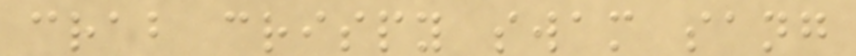crab crispy swam sang
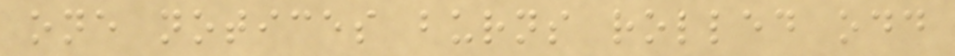one notices burns rolled odd
